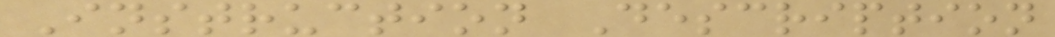Instruction Description
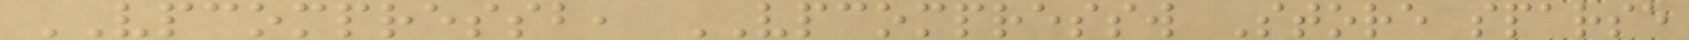VPCOMPRESSB, VPCOMPRESSW Store sparse
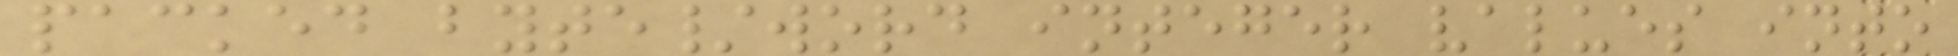packed byte/word integer values into
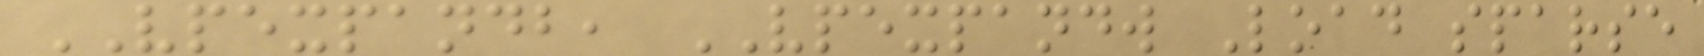VPEXPANDB, VPEXPANDW Load sparse
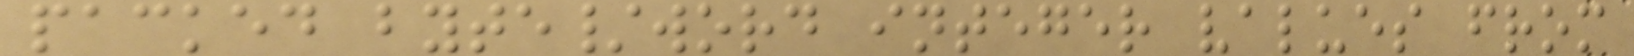packed byte/word integer values from
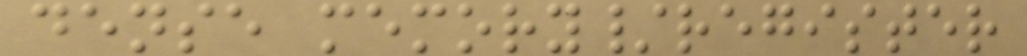dense memory/register
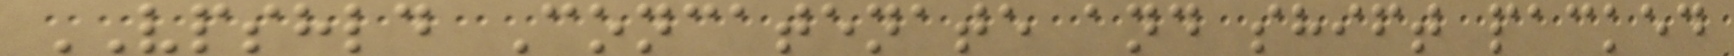VPSHLD Concatenate and shift packed
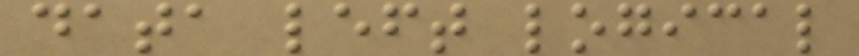data left logical
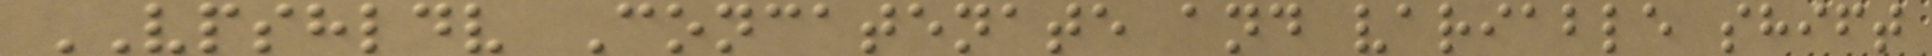VPSHLDV Concatenate and variable shift
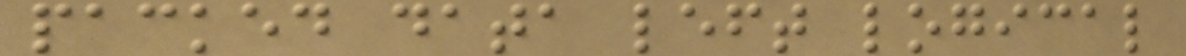packed data left logical
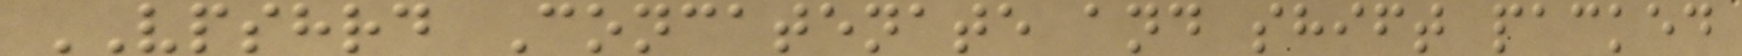VPSHRD Concatenate and shift packed
